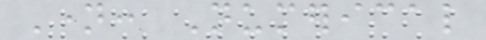Name: Numerical
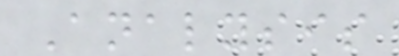Analysis
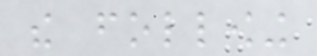the following
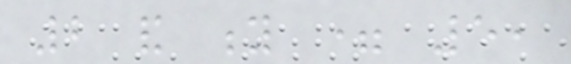2 and y = 5,
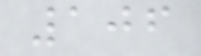106
